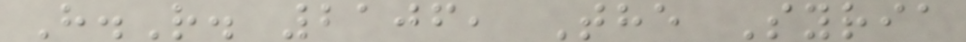H.R. 2106, The Syria
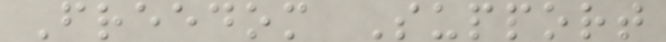Freedom Support
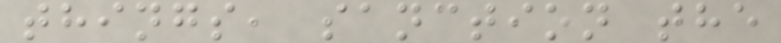things, sanction the
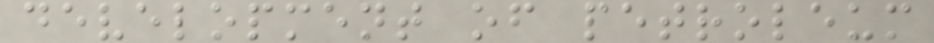development of petroleum
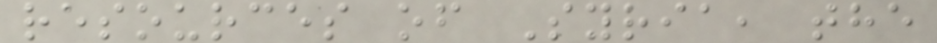resources of Syria, the
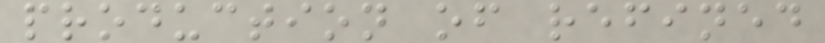production of refined
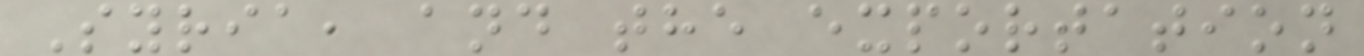Syria, and the exportation
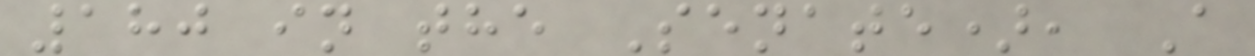180 in the Senate), A
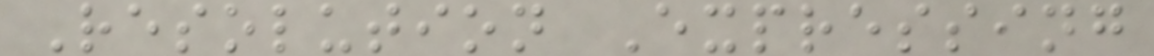Resolution Expressing
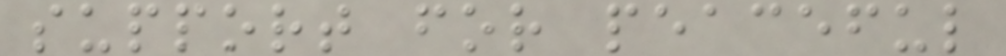support for peaceful
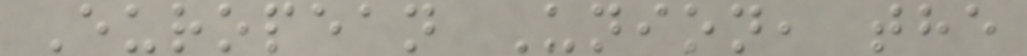European Union, the
